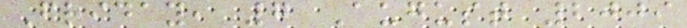Friday, 7 August 2009
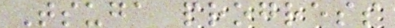Tsuga progress
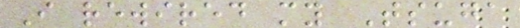I rewired my Tsuga
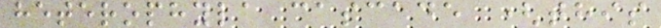heterophyla cascade (this
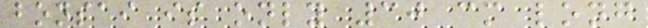bonsai is only 30 cm long
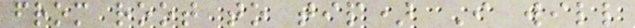from root to tip) I will
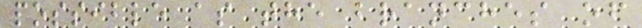possible as the branches of
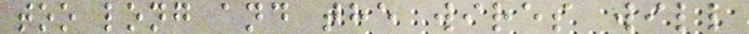too long and the wires will
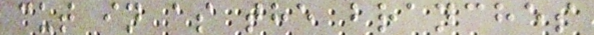cut in as the branches
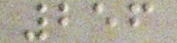256
